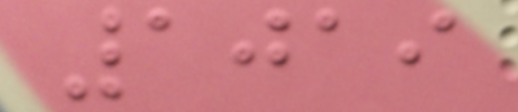1019
